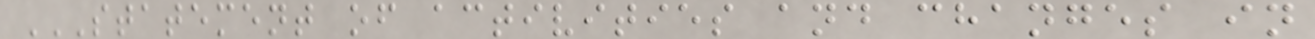STATEMENT OF ACTIVITIES AND CHANGES IN
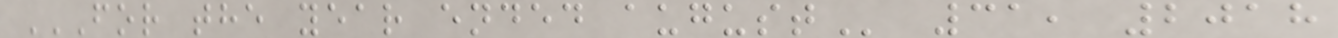FOR THE YEAR ENDED AUGUST 31, 2018
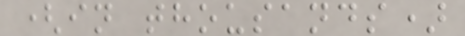(in thousands)
